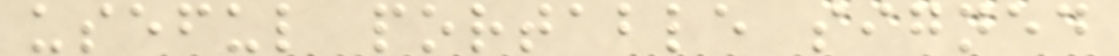useful portable signed
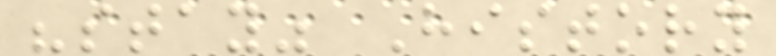"stay" History
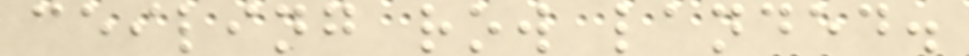ceiling row landed.
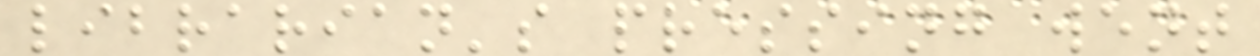librarian's pressing went
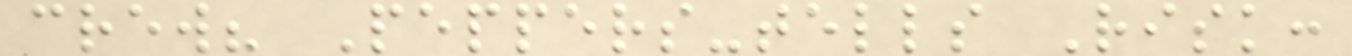crew? Peppers-tells Risk:
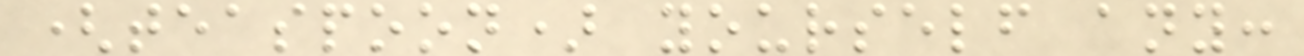(teaspoon) yourself any:
